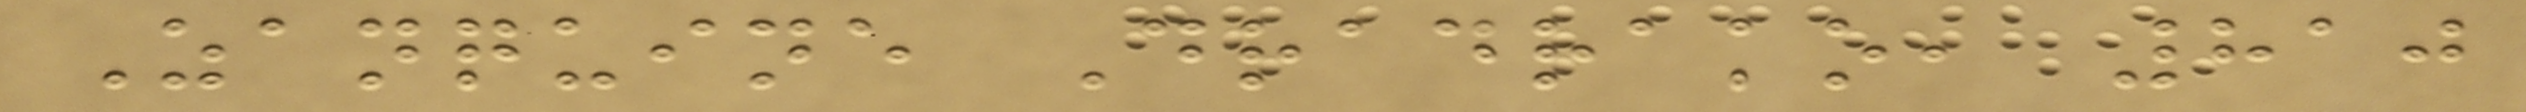Zanquine Dradrako, 810
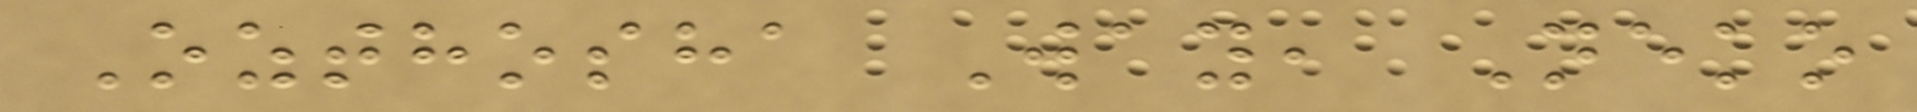Ozthosha Way, Neko
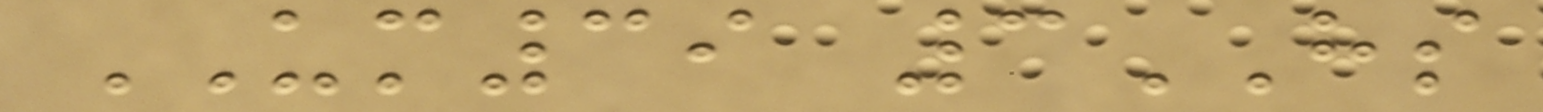UM39 3HS
